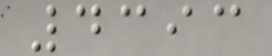4393
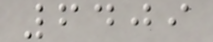6409
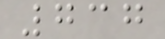737
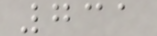731
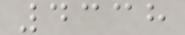4338
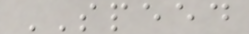SPEED
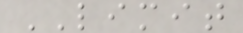LIMIT
